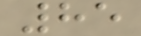85
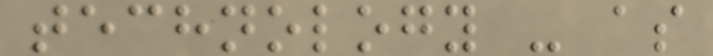technology - as
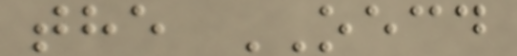the OECD
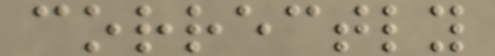correctly
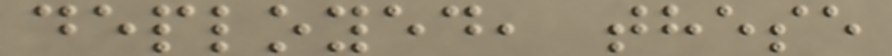deployed, these
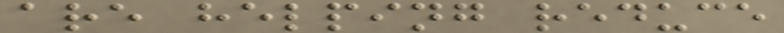are helping reduce
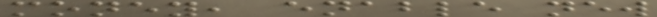money, enable new
